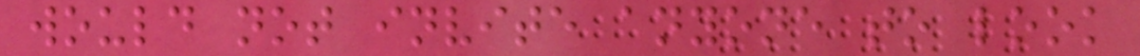would not invite anyone to look
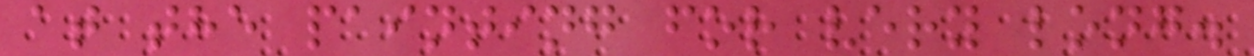at the painting for very long.
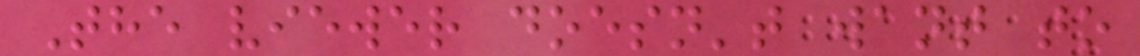The viewer doesn't want to
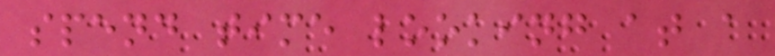spend time looking at a
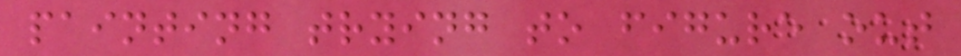painting trying to figure out
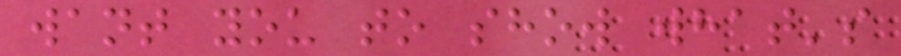want you to show what's
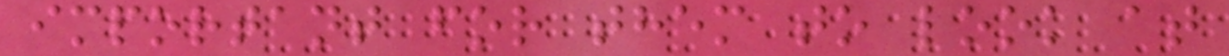important for them to look at
